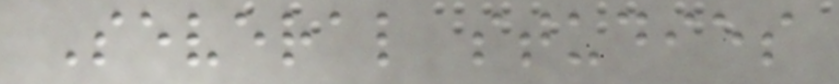Several studies
